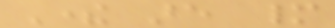There are many
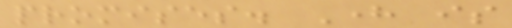promises. Here is
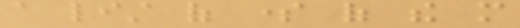a list of some of the more
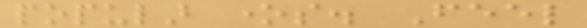popular ones. Feel
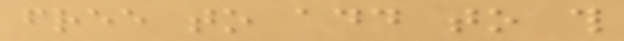free to add to this
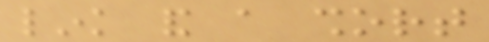link and a short
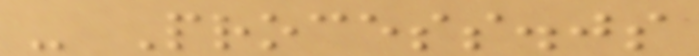- Process.js
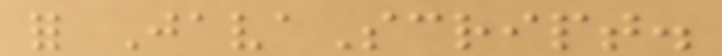for JavaScript.
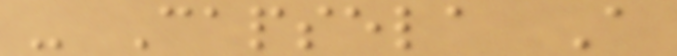- Capsela A
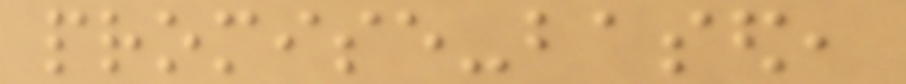promise-based,
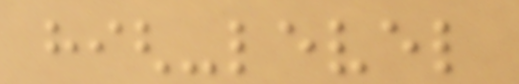high-level
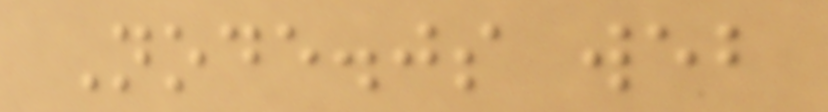Node.js web
